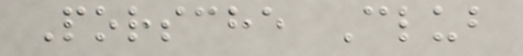Porsche Club
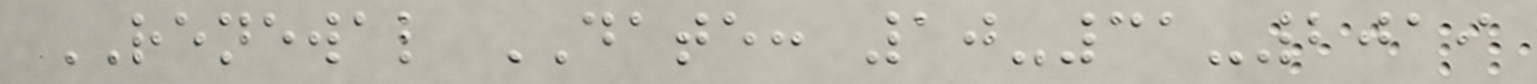RENEWAL DATE: 10-31-2019
